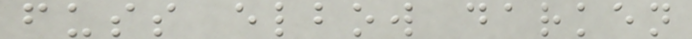fuss elbow darken
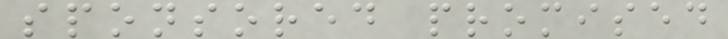sponsored promised
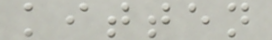kitten
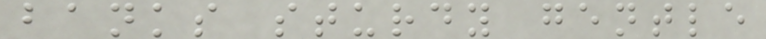banks sturdy gentle
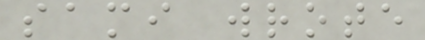sami wrote
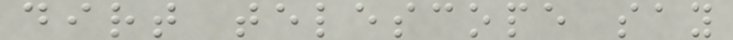dirt telescope say
